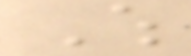Which
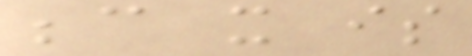because it is
